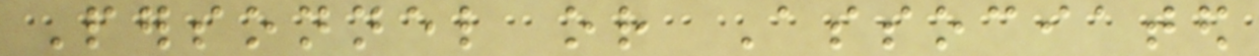Personnel or Associated
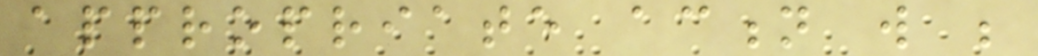appropriate action will be
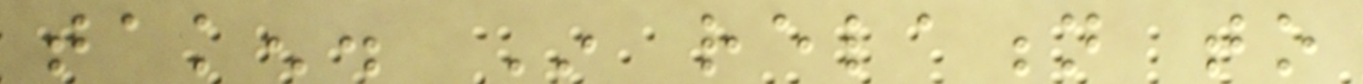taken. In relation to
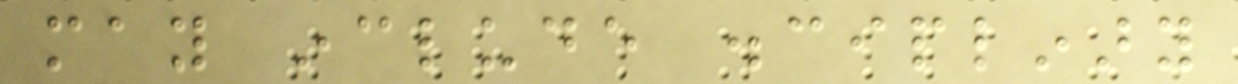may include disciplinary
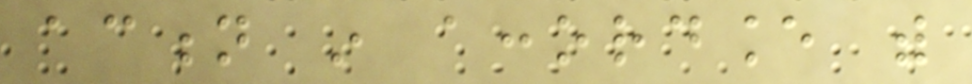action in accordance with
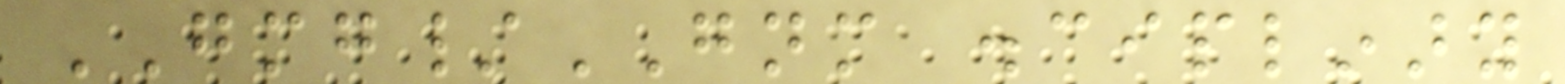GMG/GNM disciplinary
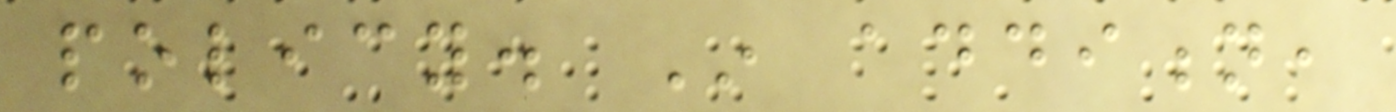policy. In addition,
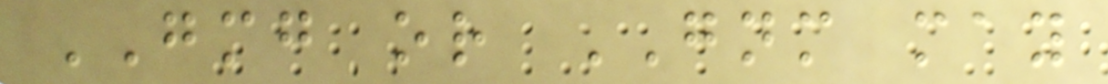GMG or GNM may
